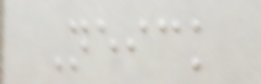Neick
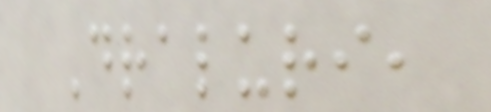Draluri,
